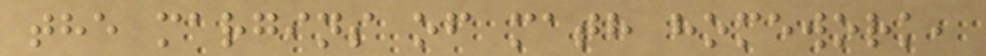the margins of math homework,
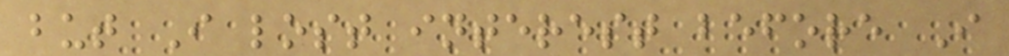but I lost interest before I
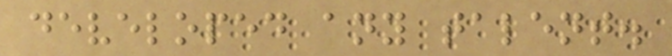developed any talent.
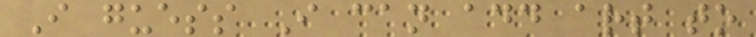I guess I can add art to
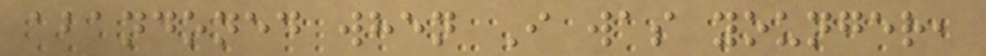abandoned when I was younger,
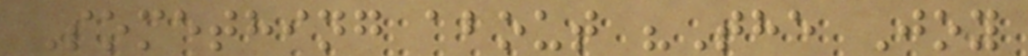Something about "The Joy
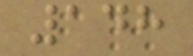148
